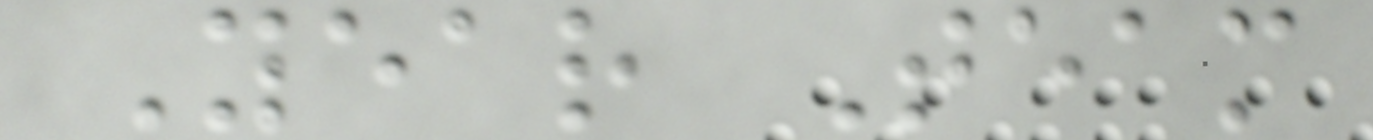Year Team
